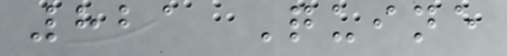821 Quine
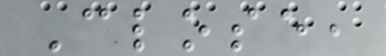Close,
